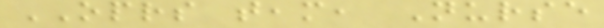OPRS team, Nurse
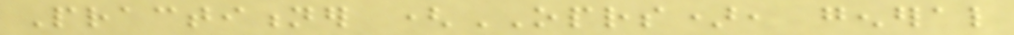Practitioner (OPRS), general
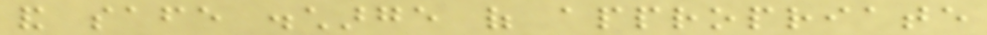and safe discharge of appropriate
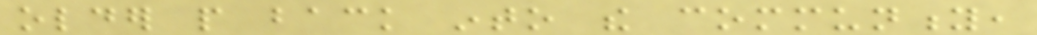older people back into the community,
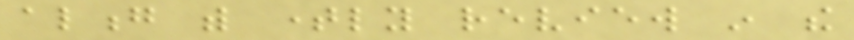along with timely review in the
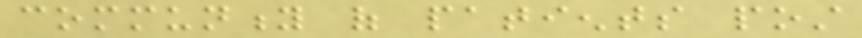community of patients post
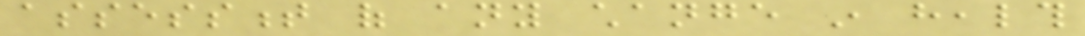assessment of any change in health
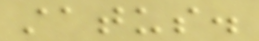status.
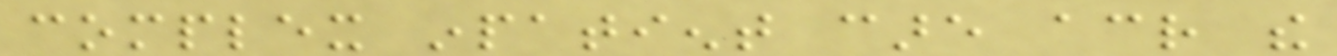complex inpatient care across the
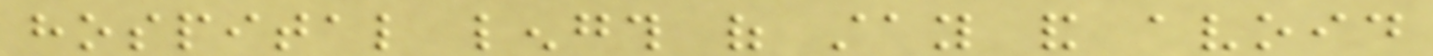hospital length of stay and avoid
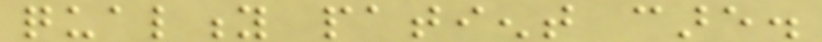quality patient care.
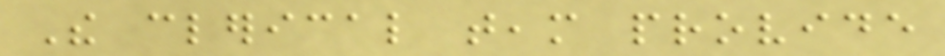The clerical team provide
